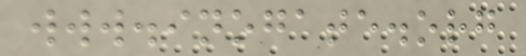www.inogate.org
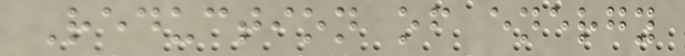Reduction of energy
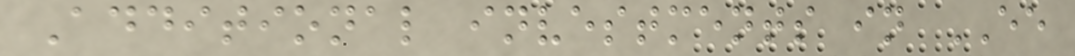Additional investments in EE
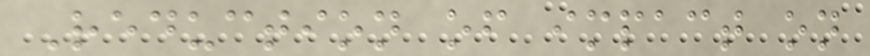Reduction of impact on
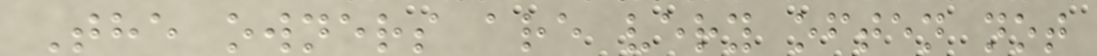The owners are very often not
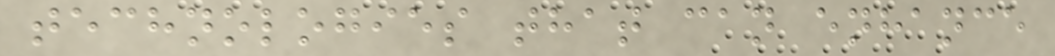technologies that can enhance
